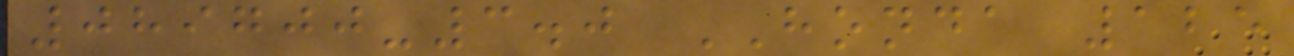089700-3.0 HONDA 125
